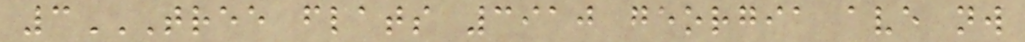3TREE FLATS 3910 GEORGIA AVE NW
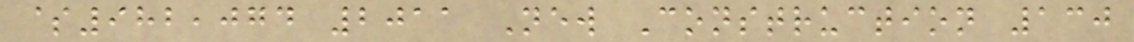$982,074 2011 New Construction 130
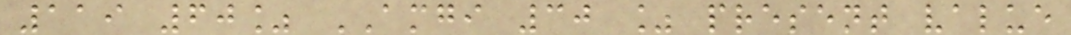119 60% AMGI 30 % present value
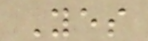Yes
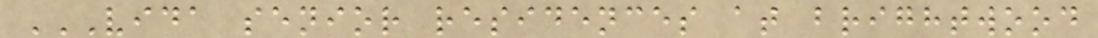VIDA SENIOR RESIDENCES AT BRIGHTWOOD
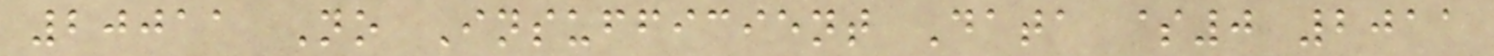20011 No Insufficient Data $0 2011
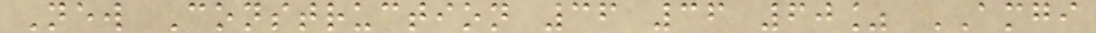New Construction 36 36 60% AMGI
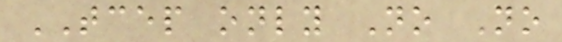TCEP only No No
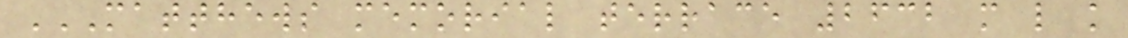MATTHEWS MEMORIAL TERRACE 2632 M L K
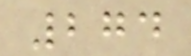274
